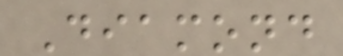Diamond
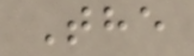The
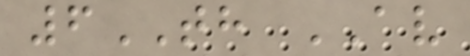6TH AV
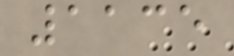1135
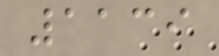1139
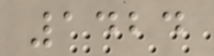1424
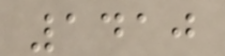1410
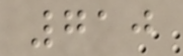710
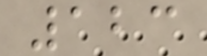123
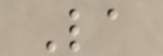La
